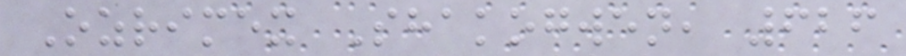Ozrimex Shakogwen, 626
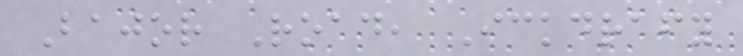Bajor Road, Ickdrafy
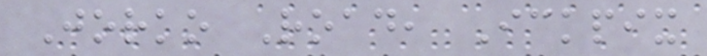Jorko Road, Ickpix
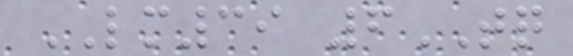LM39 6TQ
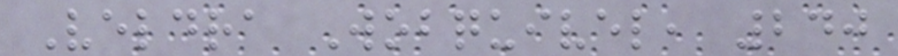Veldra Wobquivel, 240
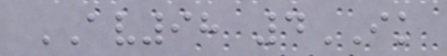AV98 4IK
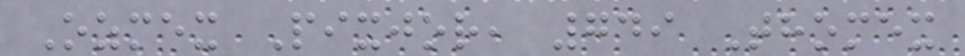Ozmex Pixjor, 749 Thomex
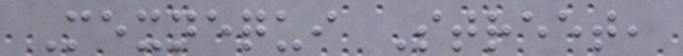Mexnequi Street,
